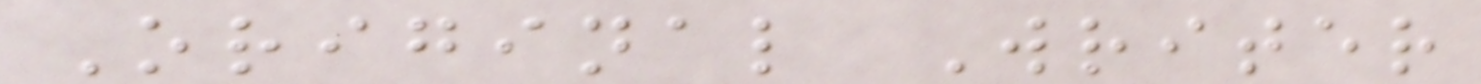Original Writer
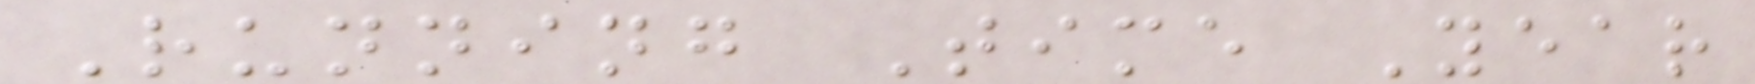Running Time Year
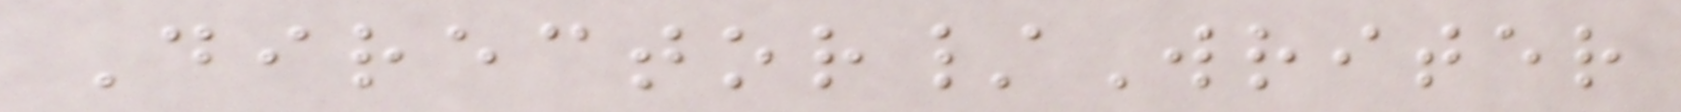Director/Writer
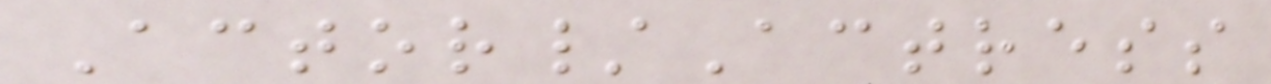Actor/Actress
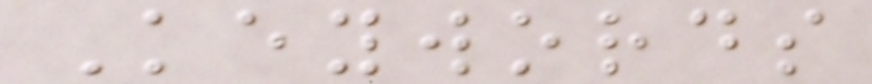Keywords
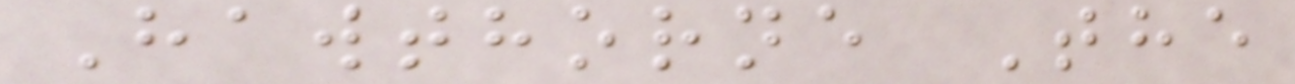Hawthorne The
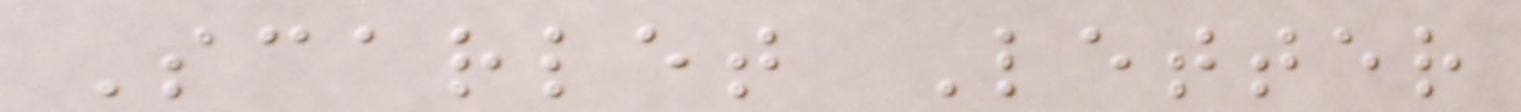Scarlet Letter
